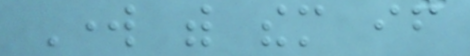Work with them if
